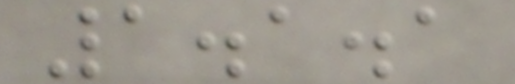1.1.1
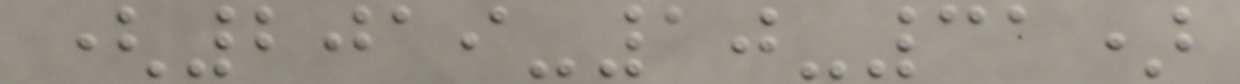(2019-10-31)
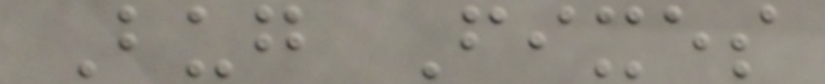Bug Fixes
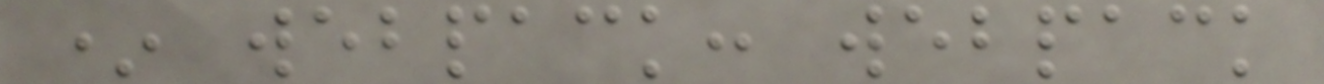* webpack: webpack
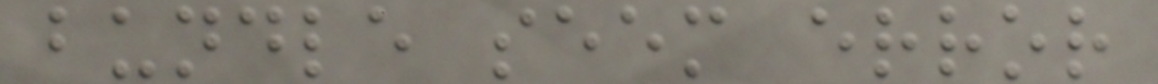bundle seem error
